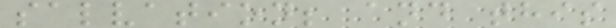salvation; and this
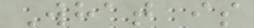What is
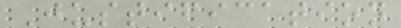Justification
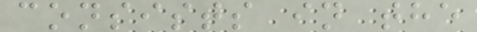consists in the
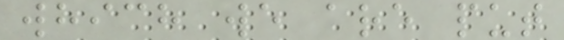which we are put
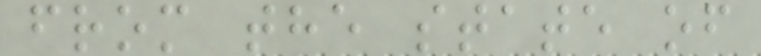from the state of
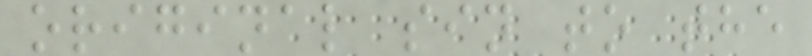original sin to the
